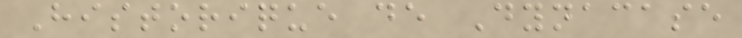Historique de Dynacase
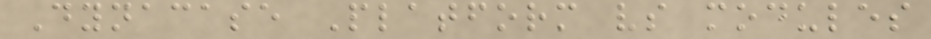Dynacase Platform vs modules
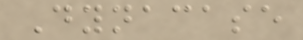Dynacase
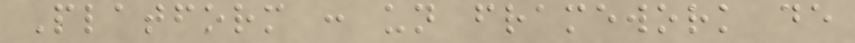Platform : un framework de
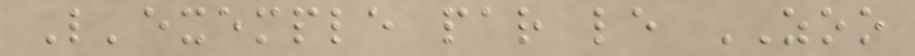L'exemple par le ZOO
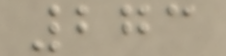273
